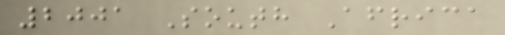2001 South Africa
